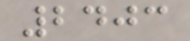2403
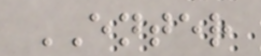ENTER
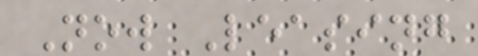Now Leasing
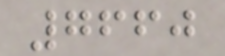7660
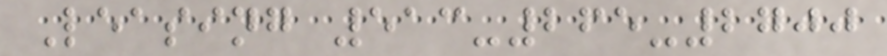Leasing 513-265-2700
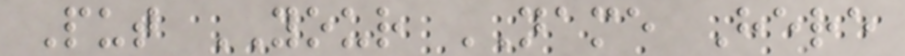Put YOUR NAME Here
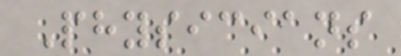Physicians
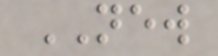NEW
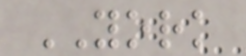YORK
